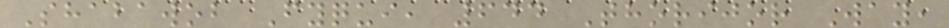Shabawob Fyqui, 644 Thorijor Way,
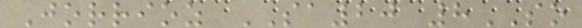Jorrioz SA20 8SO
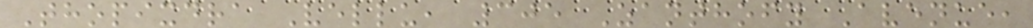Thopixdra Vellu, 305 Zanthofy Avenue,
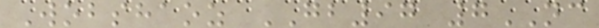Wobshaoz GB97 7NC
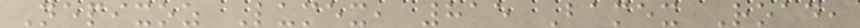Nepixoz Lumex, 815 Bamex Road,
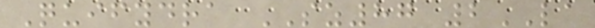Quifydra SZ87 2LA
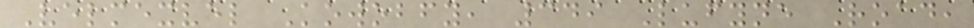Velmexvel Kowobfy, 349 Lufyne Road,
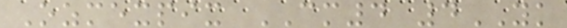Ozmexpix CM4 4YK
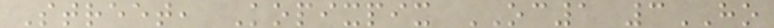Street, Kopixpix OC1 3HO
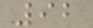92
